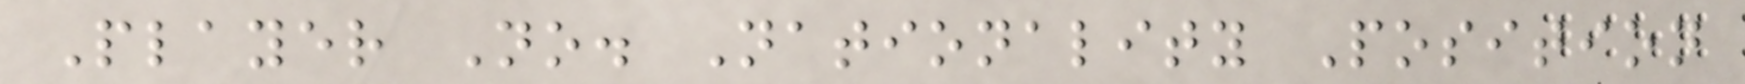Player No. Nationality Position
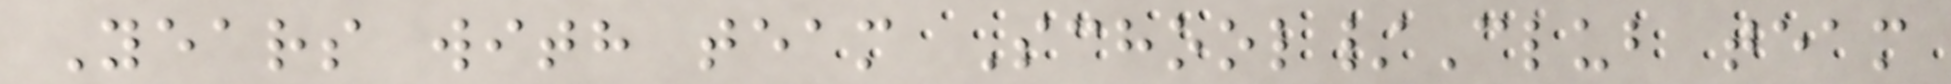Years with team School/Club team
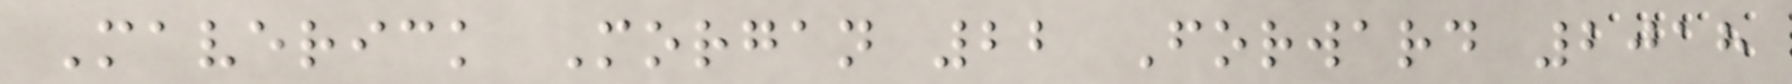Maverick Morgan 22 Forward 2018
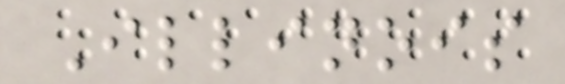Illinois
